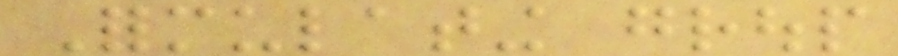Formulating group
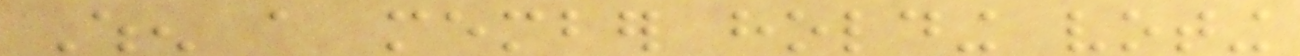When a member holding voting
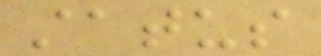status
